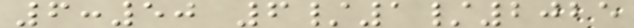6:50 6/1/2025
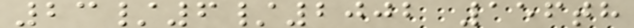23/6/2002 156th
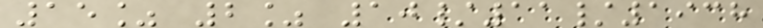15% 2% 10/11/1938
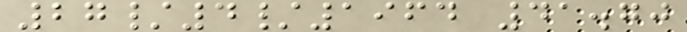27/4/1964 41.70
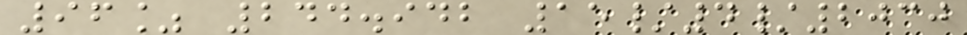96% 244.942 15/4/2030
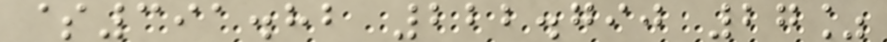$391.82 222.790 27%
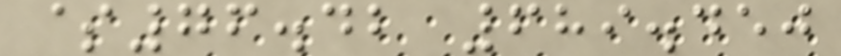$76.42 689.450
